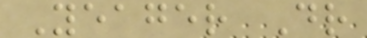Yeager Dr
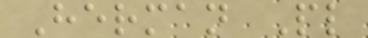Herman Pl
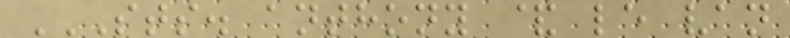STS. ANTHONY & LE VAN
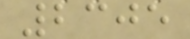2305
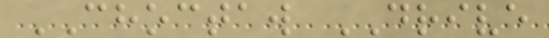CHOCTAW DRIVE
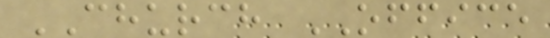CHURCH OFFICE
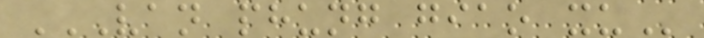VAN PHUNG GIAO XU
